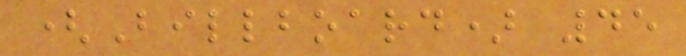(Billboard) 45
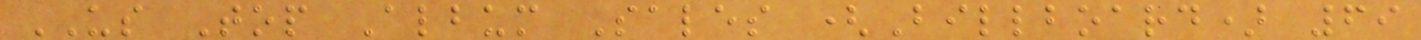US Top Album Sales (Billboard) 69
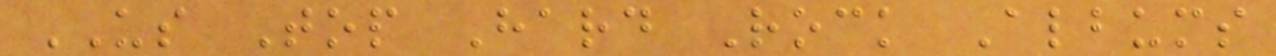US Top Hard Rock Albums
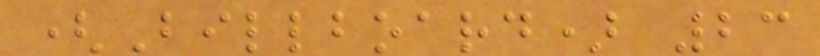(Billboard) 23
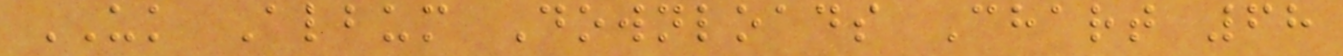UK Album Downloads Chart 68
